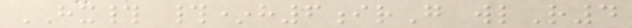HX# #*h6irG wlR4
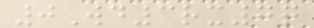0Wd3rx7q
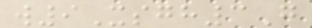w9Xsgh3G
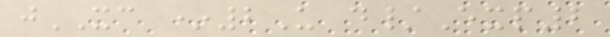jXC *2U d/Exp2
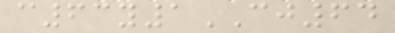c63y1CJ64
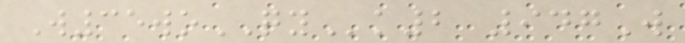W35woQYk2 947W
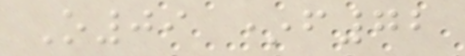O09 *f72
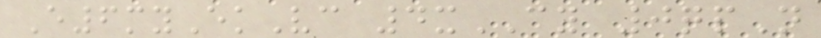E6myEkVc 4xCY 0qpN
